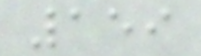159
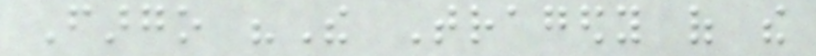Fargo "The Tragedy of the
